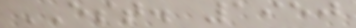EST. 1950
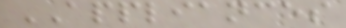APPLIANCES
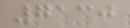7130
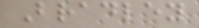Bradley
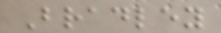Bradley
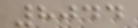8044
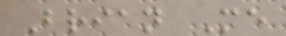Brian Me
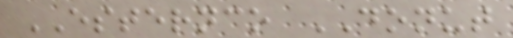ESTERNCO DONUT
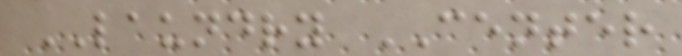LAUNDRY CENTER
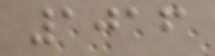1016
